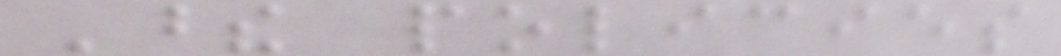These policies
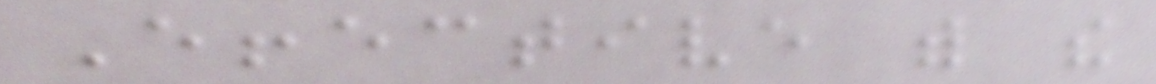Effective with the
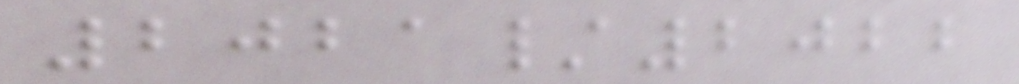2021/2022
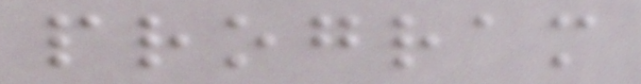program
